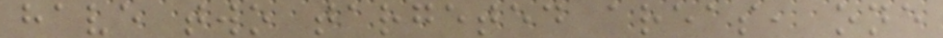have two targeted areas, one
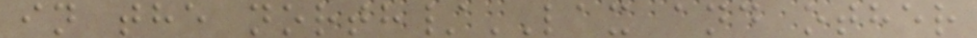in the north/LAX and other
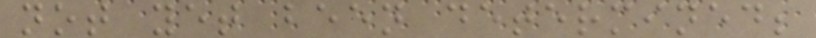not yet been determined;
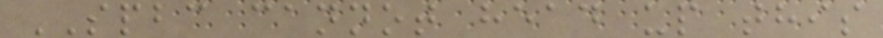SPBC cannot head up this
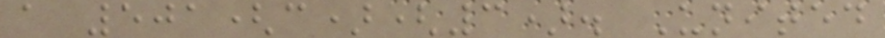a 501(c)(3). United
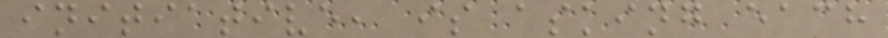initiative, is asking each
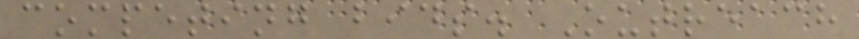competing bids. Outreach
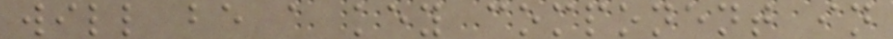will be a key component in
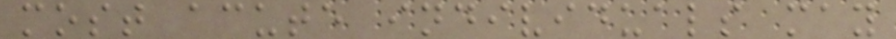most acute individuals may
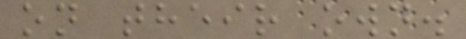on their own.
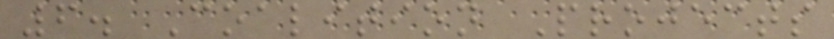6. Coalition Projects
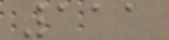111
